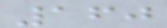160
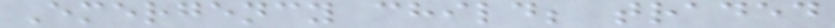Emergency child; traded
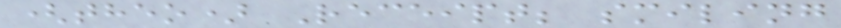(theo) Receipt; smiling
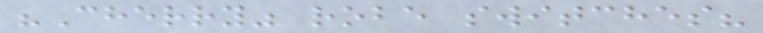"Cherry" robe switches?
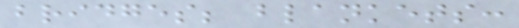bridges; blankets:
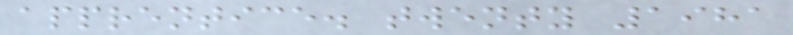apprentice. twenty 1981
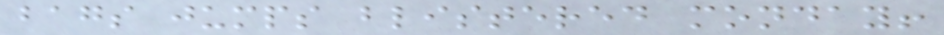bags jumps blistered monday!
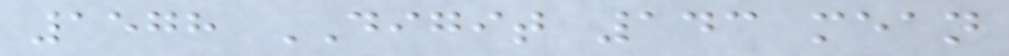1578 DIGIT 143 mean
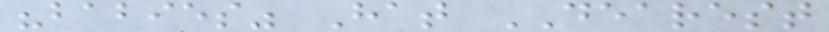"babies" Hat DEAREST
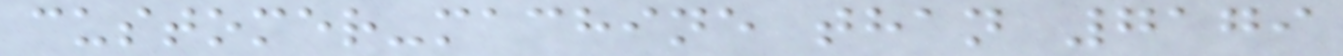customer-machine than 7179
